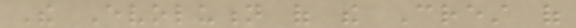The Evolution of the Crest of
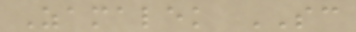Zamalek SC
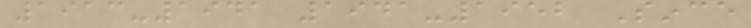1913-1941 1941-1952 Since
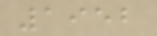1952
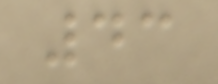43
